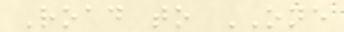Road to ONE
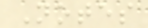Notes
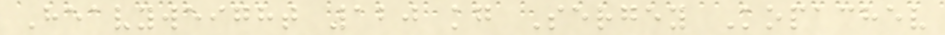Heavyweight 120 kg Sergey Kopachev
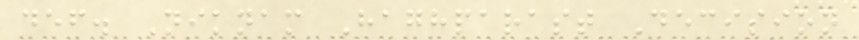def. Niknam Haghparast Decision
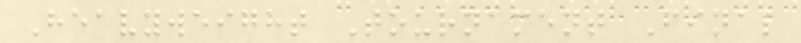Heavyweight Tournament Final
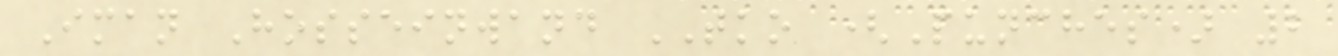Iman Hosseinwand TKO (Punches) 2
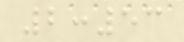2:53
